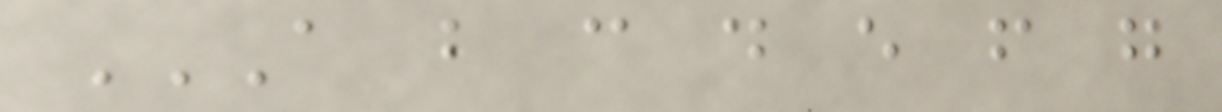A B C D E F G
